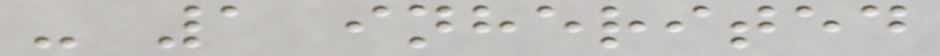- 1 inherited
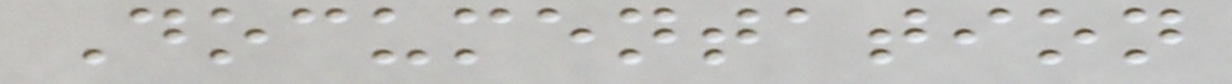Documentation
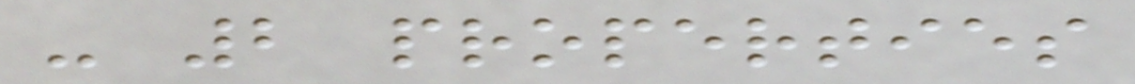- 2 properties
